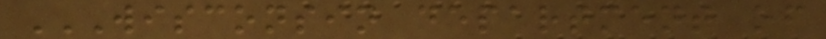WISCONSIN DEPARTMENT OF
